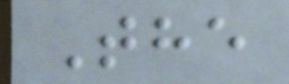The
